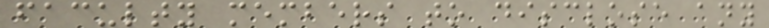faculty members to disclose any
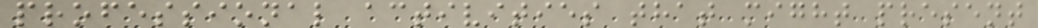professional activities that might present
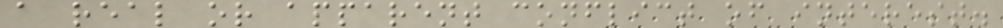a real or apparent conflict of interest.
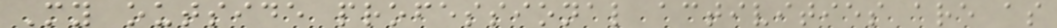My outside professional activities are as
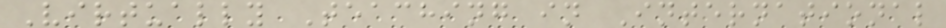Virtually Teaching in International
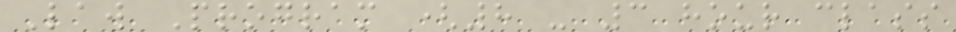Law Program (8 - 3 hour class
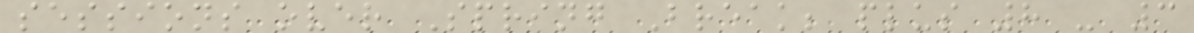sessions over Spring Break; plus 8 - 3
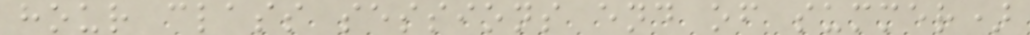hour class sessions end of summer)
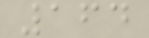164
